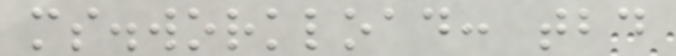ms.workload: tbd
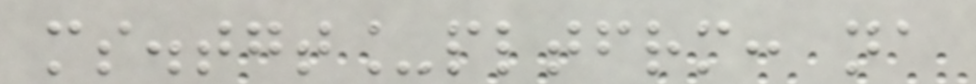ms.tgt_pltfrm: na
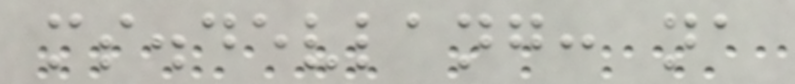ms.devlang: na
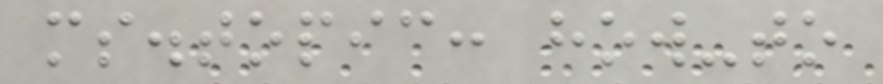ms.topic: how-to
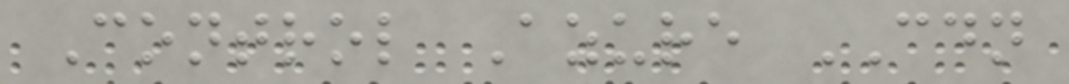Control Azure CDN
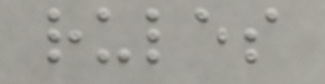rules
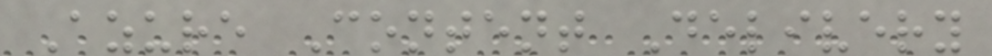Azure Content Delivery
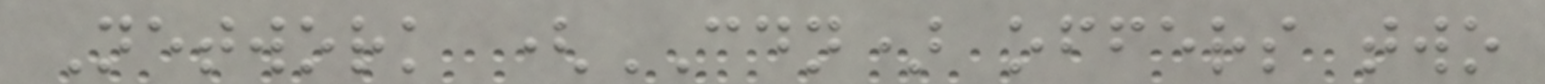Network (CDN) offers two
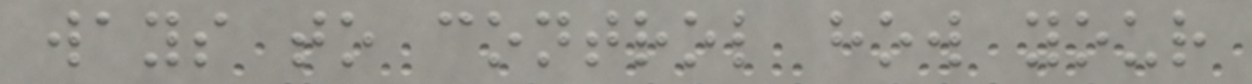ways to control how your
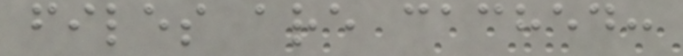files are cached:
